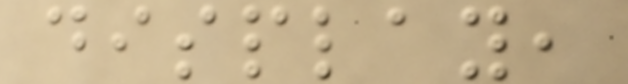display,
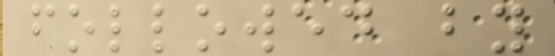followed by
